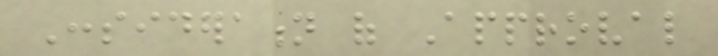Consideration of Approval
